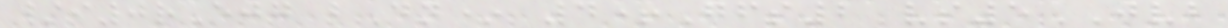/i0rEjg bDn* 4+Gfs2 vs5JVB
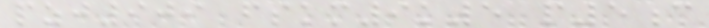pzj909 fskm9k5 p5c
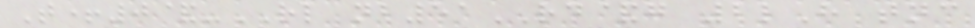T+0&-RL nb51RD&g 2lH tnc
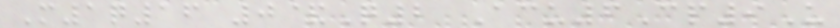M1q16 0&Q2 Acu6Cp9U
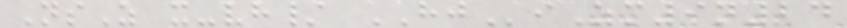NsZ x-vh/ HJiZm9n24
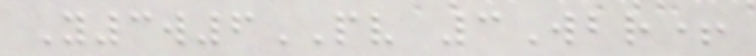Y3w6PV 3Wbr+
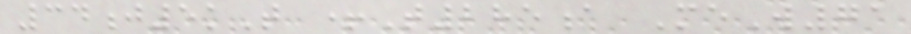34j5kT +T285a MeW71
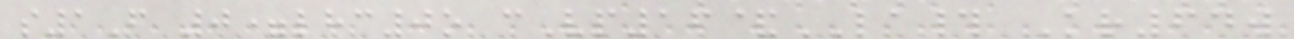s1F 0=lhc0o cVp16&LA# Kr64w
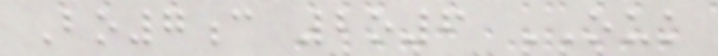Bo7c 2o6 OUK
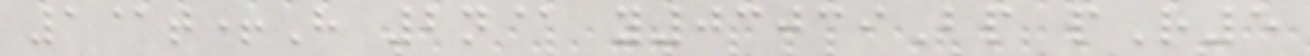1@t+H 2n@ y03039Bp pR5
